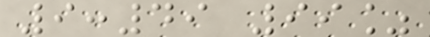9:49 99%
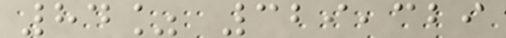84% 329,329
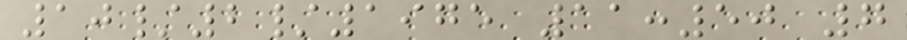10/2/1975 11:50 7
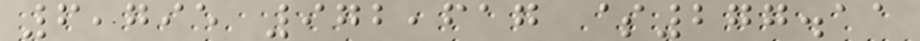6,795 972,617 $277.11
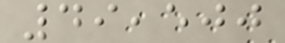49,500
